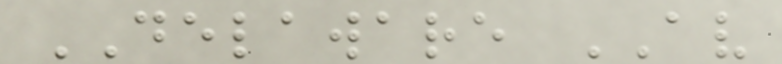DELAWARE AV
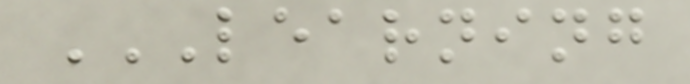LEARNING
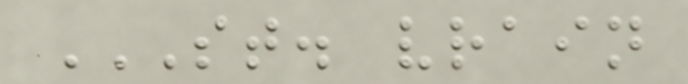ST. VRAIN
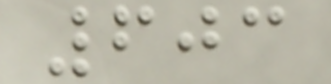603
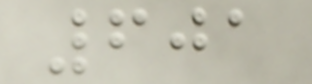601
